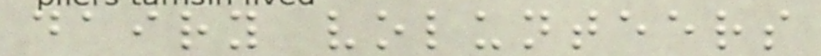dairy volunteers
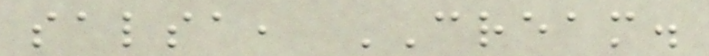salsa, CREAM.
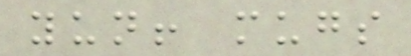yun! mugs
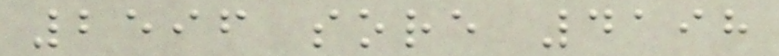2596 sore 4198
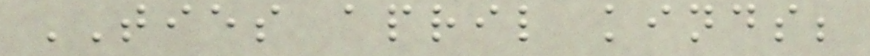TIES april kinds;
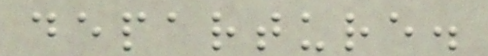departure.
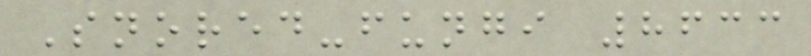Snored-fungi 8633
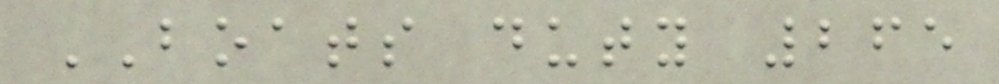BOATS duty 265
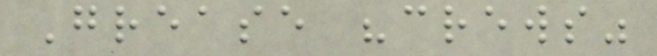Grease "crews"
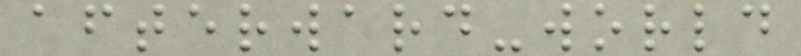afterward-world
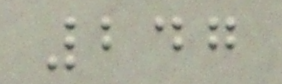247
